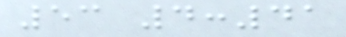53 4:41
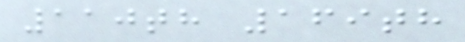110th 169th
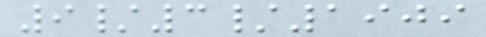9/3/1909
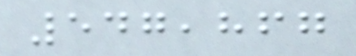547,867
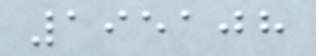195108
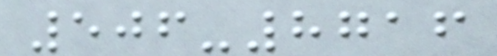506-8716
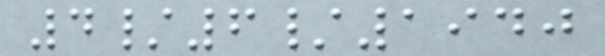4/6/1940
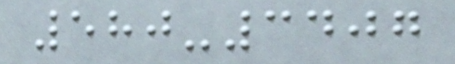580-3407
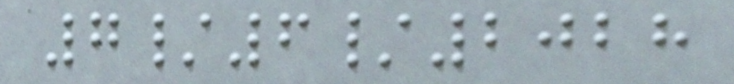7/6/2028
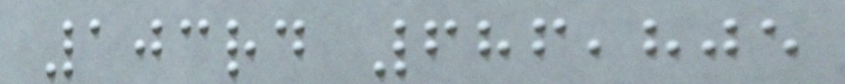103rd 686,805
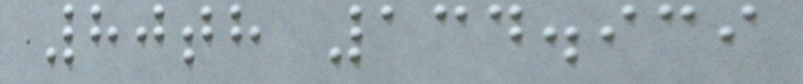80th 134.939
